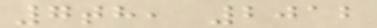7th, 2012
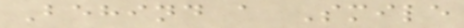Behind a Smile
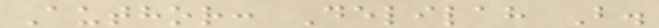Author: Delilah B.
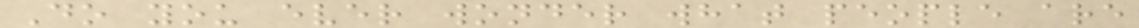Do you ever wonder what people are
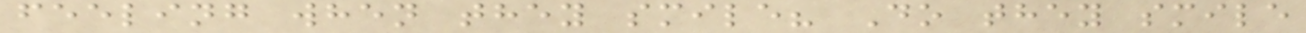feeling when they smile? Do they smile
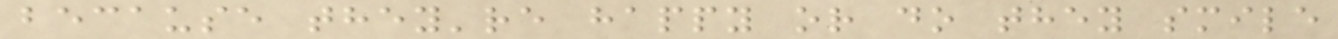because they're happy or do they smile
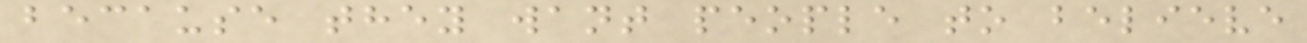because they want people to believe
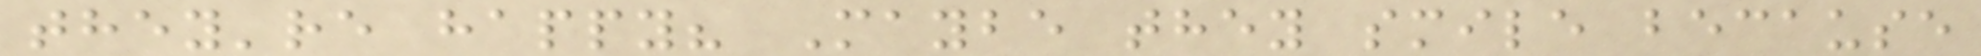they're happy? Maybe they smile because
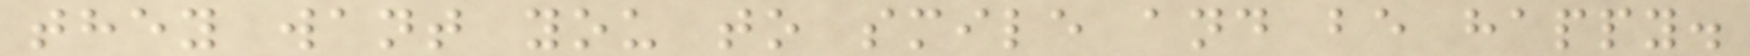they want you to smile and be happy.
